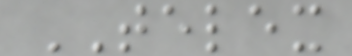TELEX
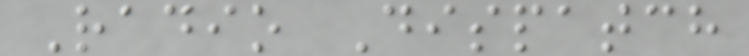Radio Dispatch
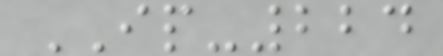IP-224
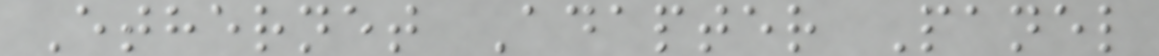Ethernet Adapter Panel
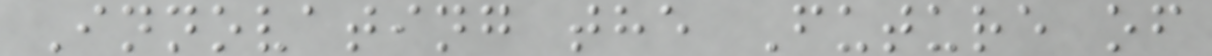Innovating the Future of
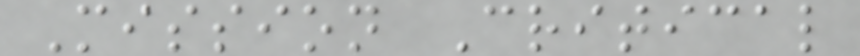Mission Critical
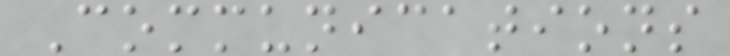Communications
